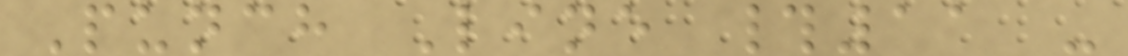Punch Line #11 -
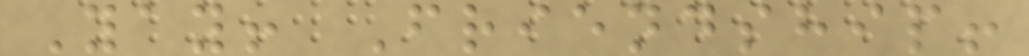Yay! Friendship!
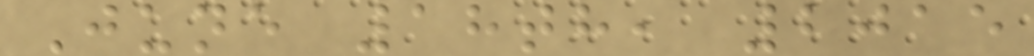June 18th, 2015
